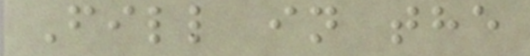Fill in the
